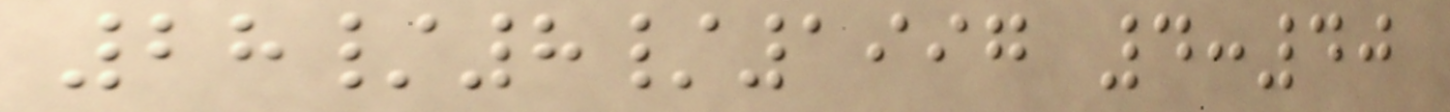28/8/1997 4:40
